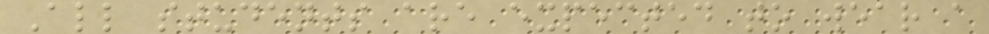All students are expected to wear a
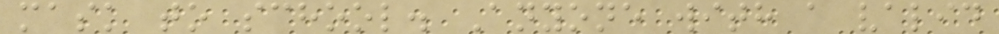mask to school. Anyone with a valid
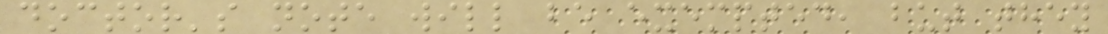doctor's note will be exempted, but they
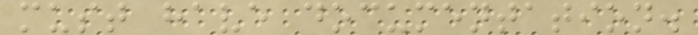must have documentation.
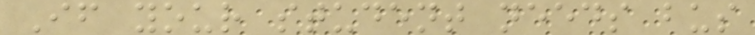If your student needs bus
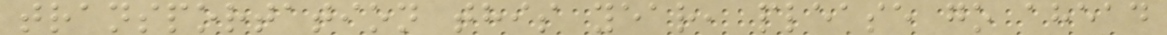transportation this year, please go ahead
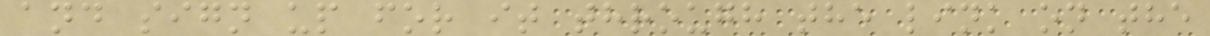and sign up for it through the link on the
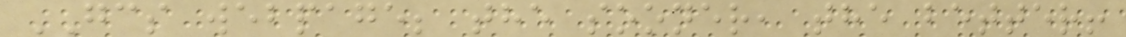GCS webpage; the sooner, the better!
